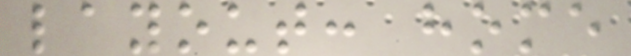layout: home
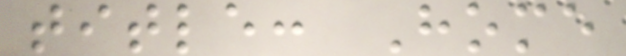title: Home
